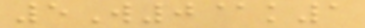5W0@k1
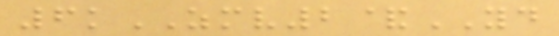6kZMV2&YD
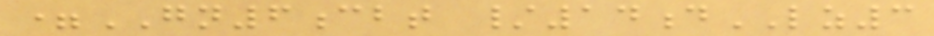=GN6cbt /14dLZ3
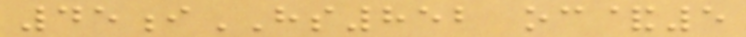45iHS852 oc&5
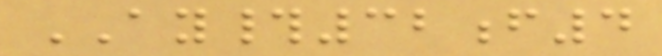AY#32f4
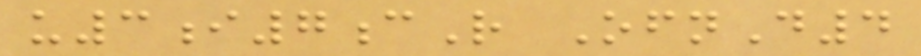u3i7cR OfnD4
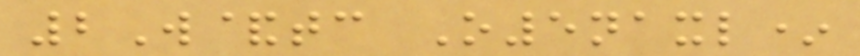2W&tc O5naxl*
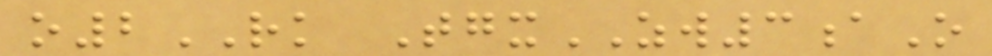o2RK TgxZW3aO
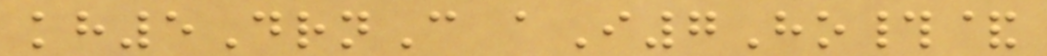kh5DrnC aI7Ho#&
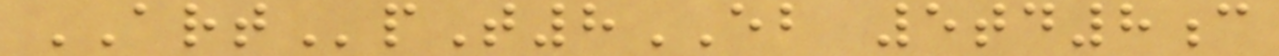ARTpT8EB 5td8c
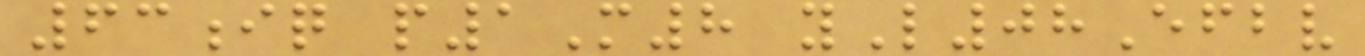63iq p1M8 yL08Efbv
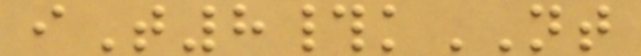iT8#kNT
